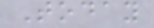Today
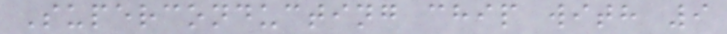Superconducting chip with 9
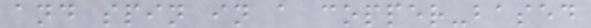and spin in a copper-based
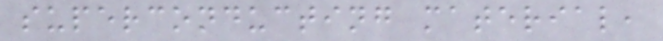superconducting material,
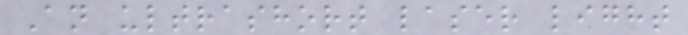An ultrashort laser light
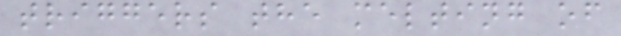triggers the melting of
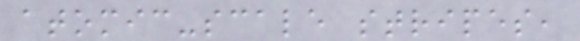atomic-scale stripes,
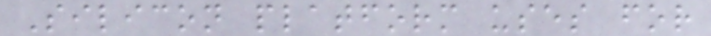Silicon platform uses for
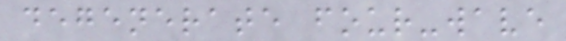degenerate four-wave
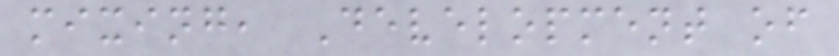mixing, Development of
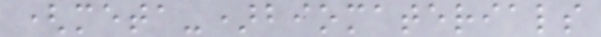(meta-)biomaterials
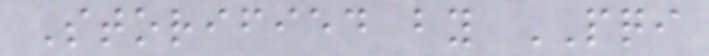Storified by PQI
